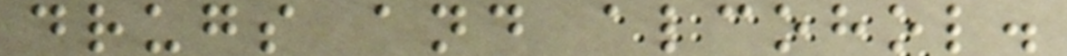drugs and alcohol.
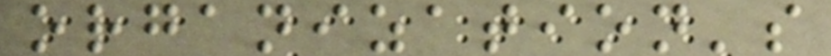organization's
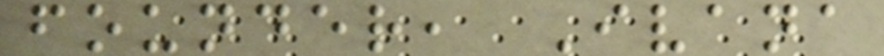founder, Ivana
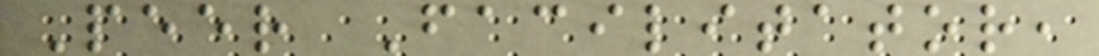Peer Facilitator,
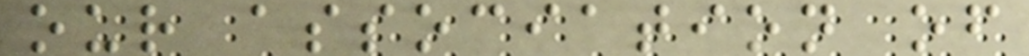our association of
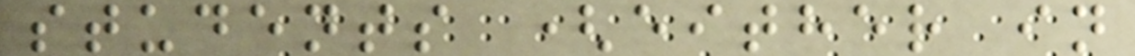students (either in
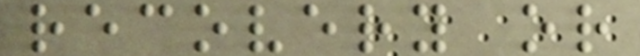recovery or
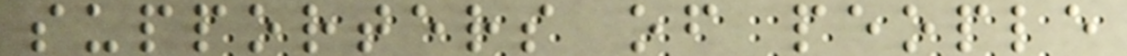supporters of people
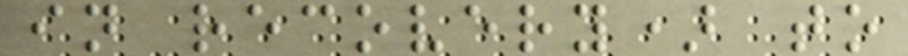in recovery) to
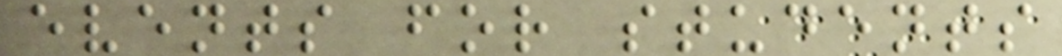events for students
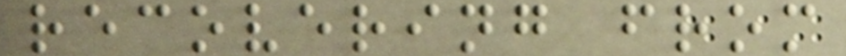recovering from
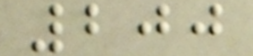200
